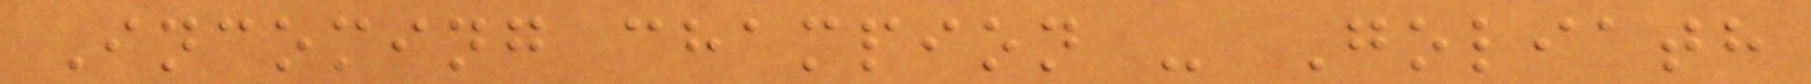Incoming champion - Goliath
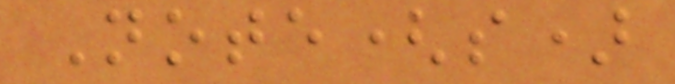Note(s)
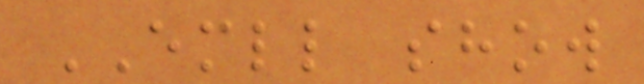EMLL show
